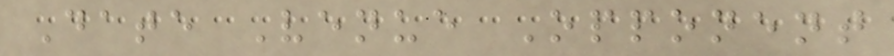Date Venue Opponent
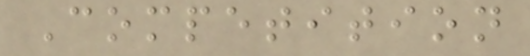Competition
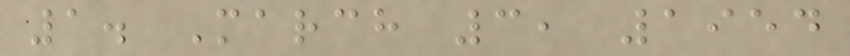1. March 3, 1954
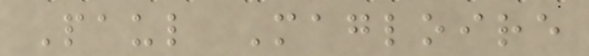Paul Magloire
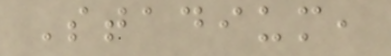Stadium,
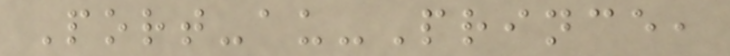Port-au-Prince,
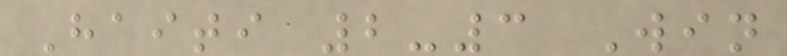Haiti 2-3 Win
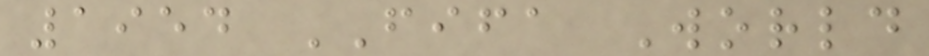1954 FIFA World
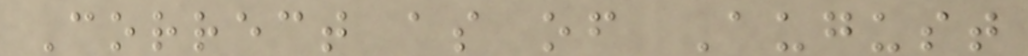Correct as of August
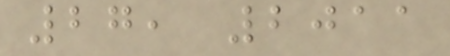27, 2011
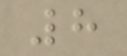8
